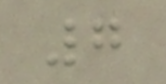7
